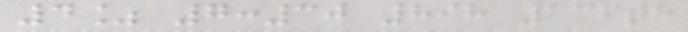4% 7:30 898 136th
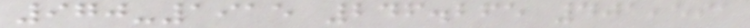970-1915 246.265 401,591
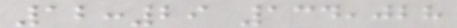12:29 134,028
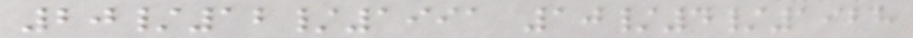20/12/1991 10/4/1928
